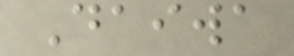Daiwa
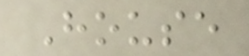House
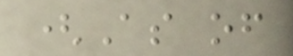(As of
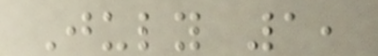July 1,
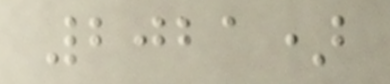2021)
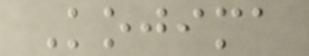Kojima
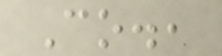Co.,
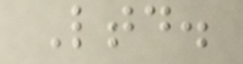Ltd.
